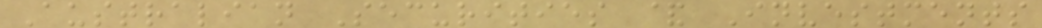Australian Securities & Investments
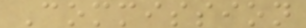Commission
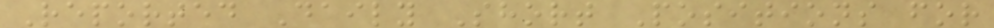Reported Daily Short Positions for
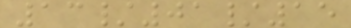13/01/15
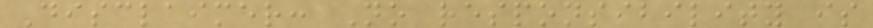Disclaimer: No responsibility is
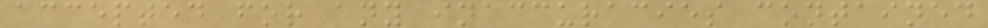accepted for any inaccuracies contained
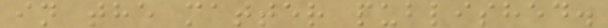in the matter published.
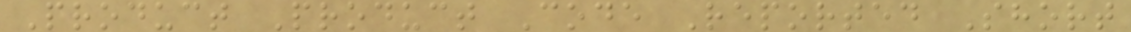Product Product Code Reported Short
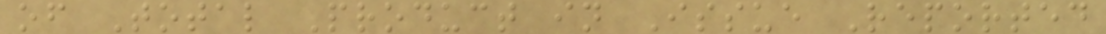of Total Product in Issue Reported
